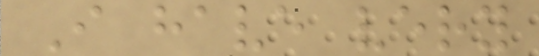I have very
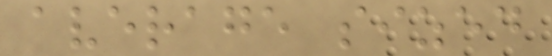average sized
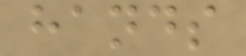hands
